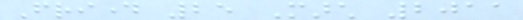Friday 25 March 2011
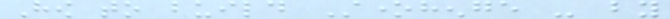How to build Stonehenge - by
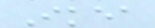Ikea
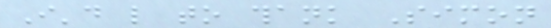I'd like to thank Simon
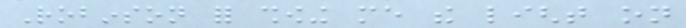Robinson for showing me the light on
